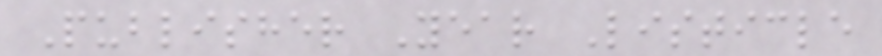Publisher Year Listicle
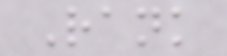Rank
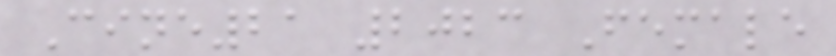Cine21 2023 Female
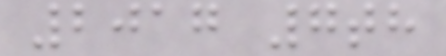2017 7th
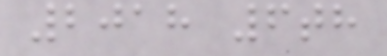2018 6th
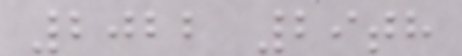2022 29th
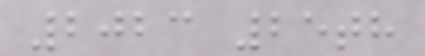2023 25th
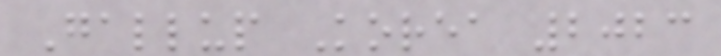Gallup Korea 2023
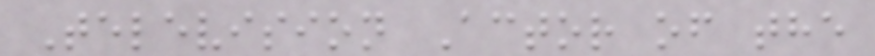Television Actor of the
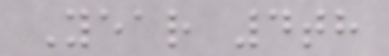Year 4th
